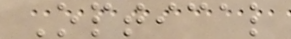Optical
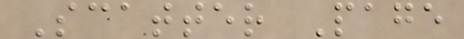Scatter Page
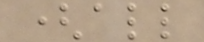(all
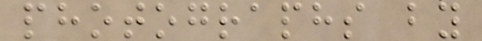photographs by
